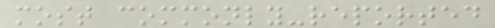most commonly-reported
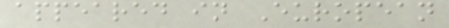appeared in European
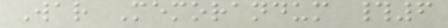War Memorandum #6
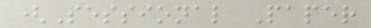(Sessional Paper
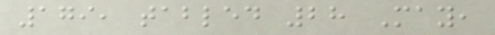179, tabled 28 May,
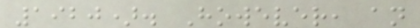1920). However, an
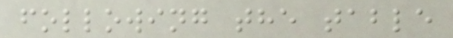following the table
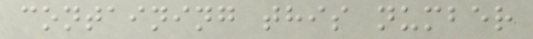containing this number
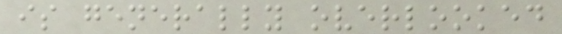is generally overlooked
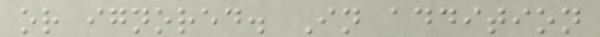or ignored. In addition
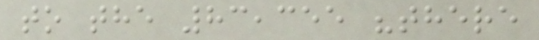to the 83,355 "there
